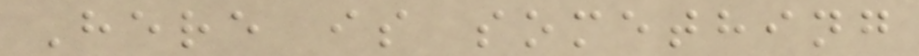Here is something
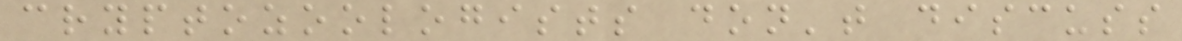cryptozoologists don't discuss
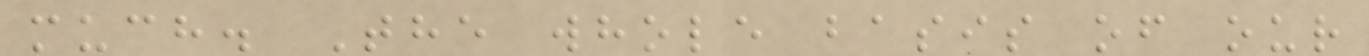much. The whole basis of our
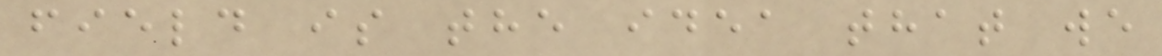field is the idea that we
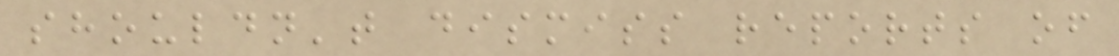shouldn't dismiss reports of
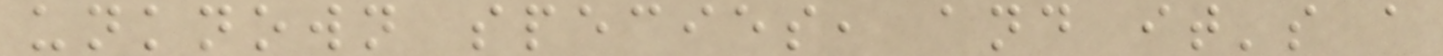unknown species, and it's a
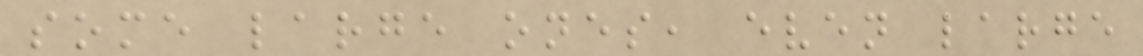some large ones, even large
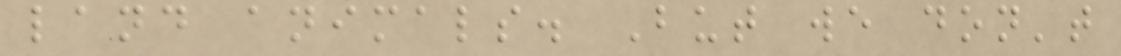land animals. But we don't
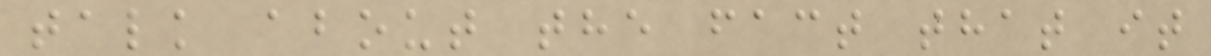talk about the fact that it
